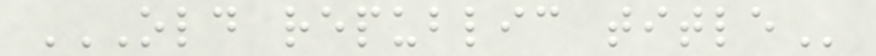OLD REPUBLIC TITLE
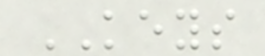KEYS
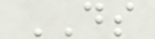DS
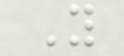Y
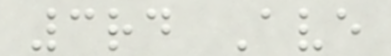3rd Ave
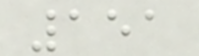151
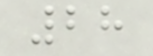28
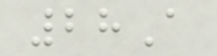28A
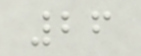26
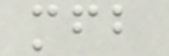mfb
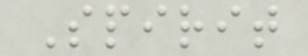Spirit
